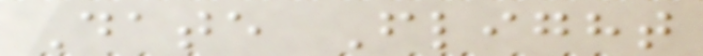Date Flight
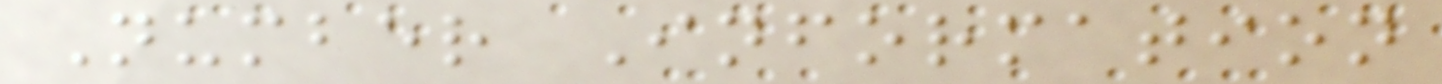Number Information
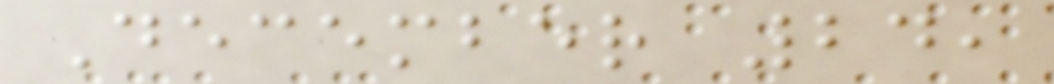December 24,
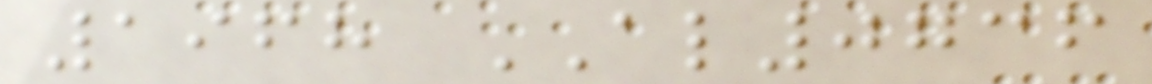1968 AL0736
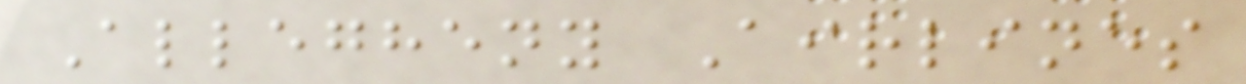Allegheny Airlines
